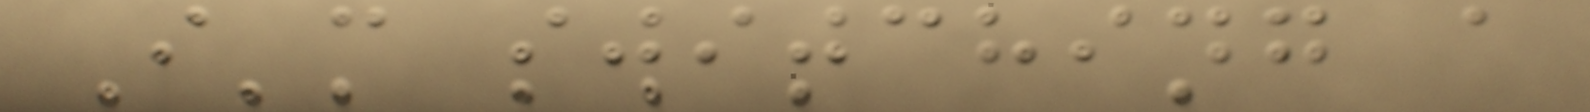I'm switching a
